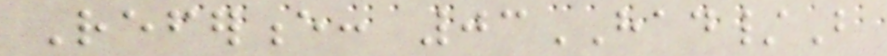Reference: 03HAD/B
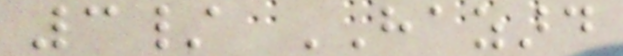3/ HAZARD
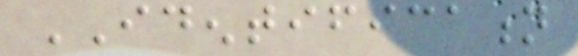IDENTIFICATION
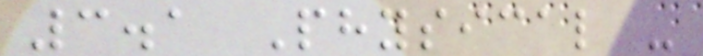3.1 Physical -
